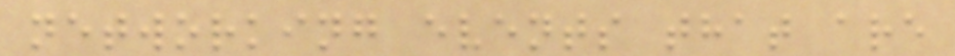networking events that are
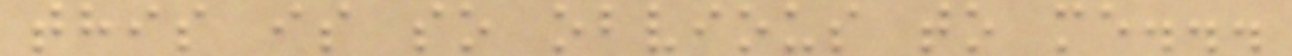this is so obvious to me...
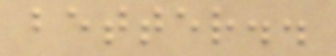better..
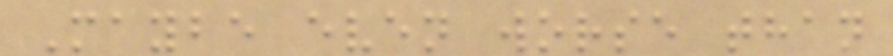Maybe even worse than
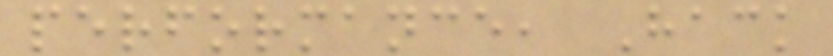performance, Hack
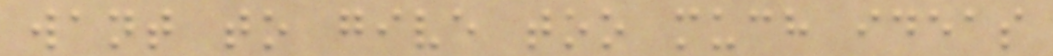want to give too much ideas
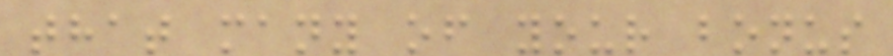that many of your bonus
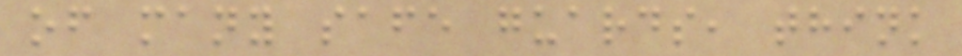of many safe guards, think
